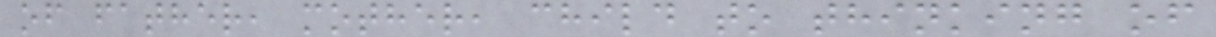of father, mother, child to thinking of
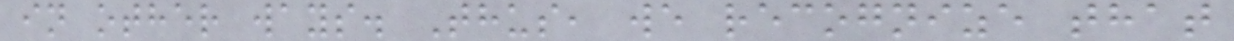in other ways. Thus, we recognize that
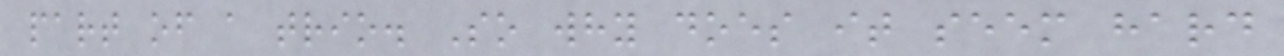part of a trio. So why does it seem hard
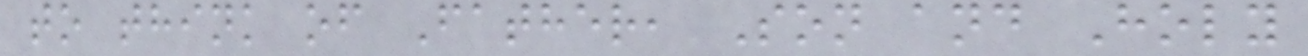to think of Father, Son and Holy
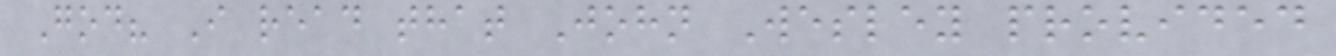God? I read that John Wesley provided
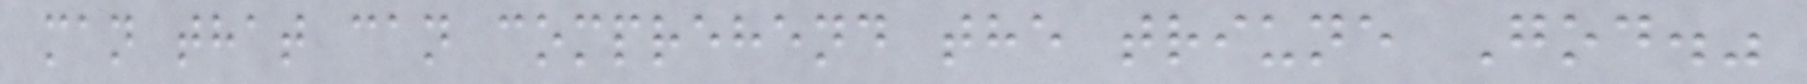man that can comprehend the triune God."
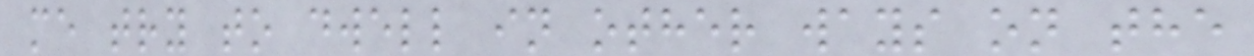me try to dwell in other ways on the
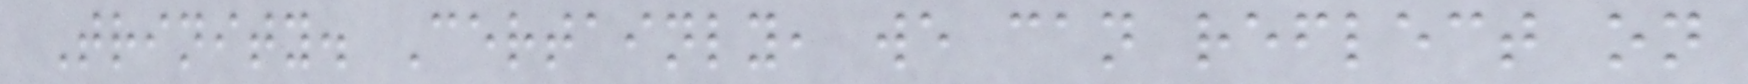Trinity. Certainly, we can reflect on
